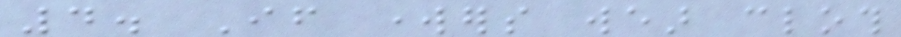4. If workers wear cloth
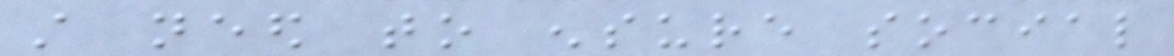still need to ensure social
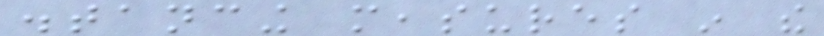distancing measures in the
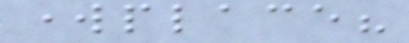workplace?
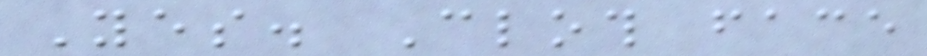Yes. Cloth face
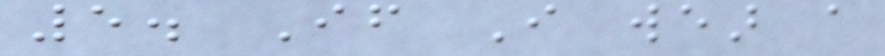5. If I wear a
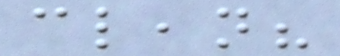clean?
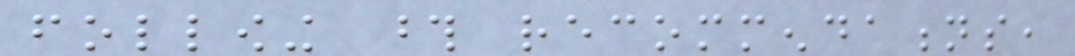following those recommendations,
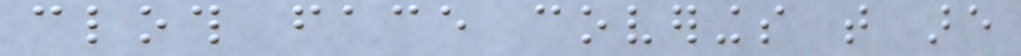cloth face coverings that are
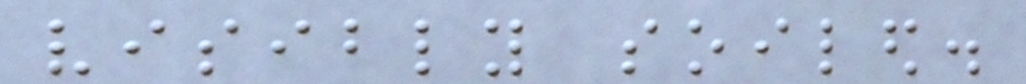visibly soiled.
